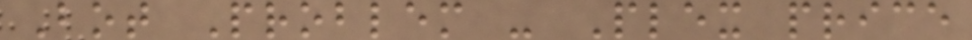Bot Problem - Plex price
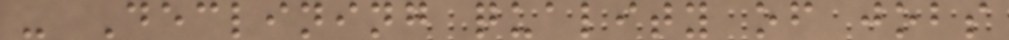- Declining quality of jobs
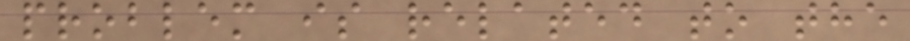problem is related to the
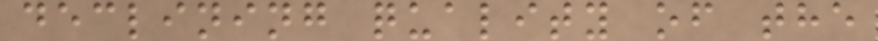declining quality of the
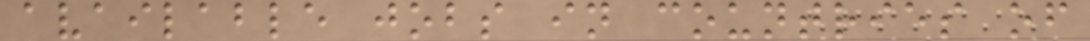available jobs in countries of
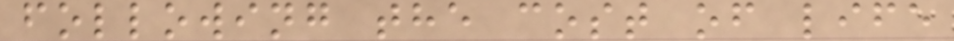following the cost of life
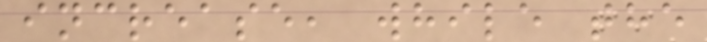increase, while the
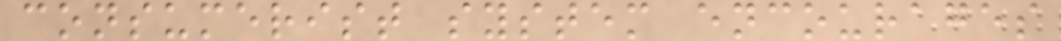consumerist system encourages
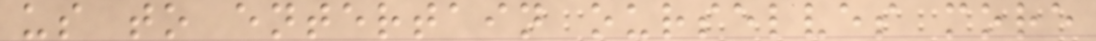us to entertain ourselves more
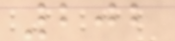202
